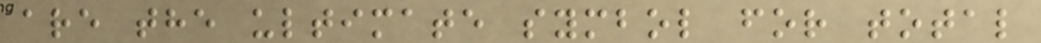are the ultimate symbol for total
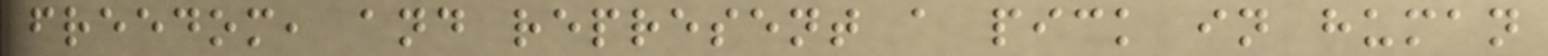freedom, and represent a pick in human
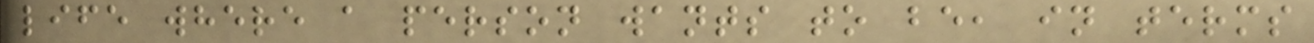life where a person wants to be, in terms
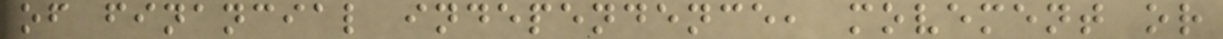of financial independence, movement or
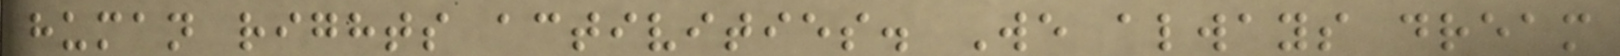human rights activities. We always dream
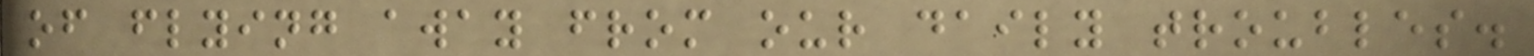of flying away from our daily troubles.
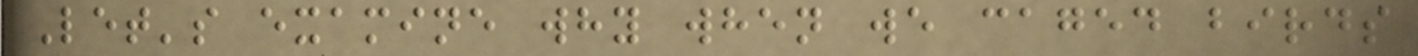Let's examine why when we caged birds
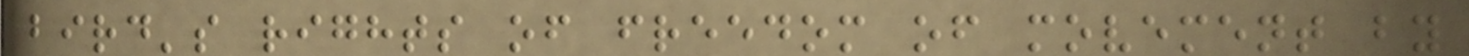bird's rights of freedom of movement by
